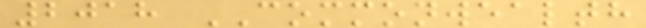2018 COMMONWEALTH
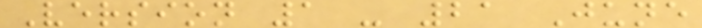Version 1 - 21 June
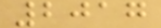2017
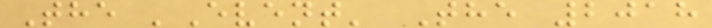The 'Event' The 2018
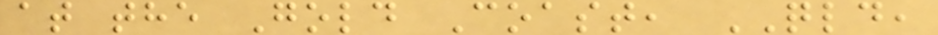at the Gold Coast, QLD,
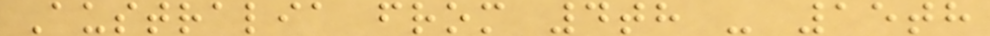Australia from 4th - 15th
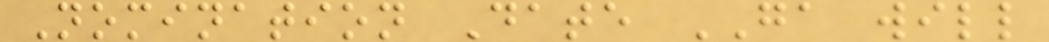Nomination Date GA will
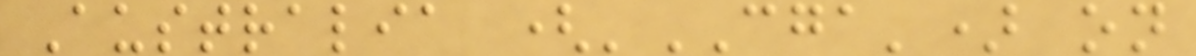Australia ('CGA') on
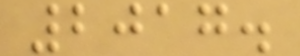2017.
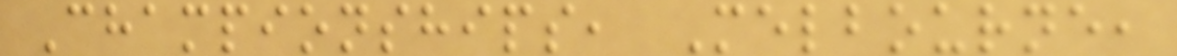Championships, Melbourne,
